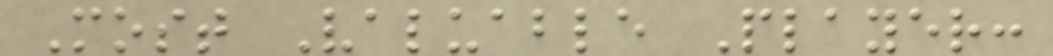Most Valuable Player:
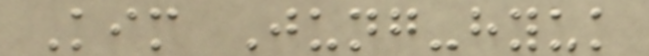Kim Jung-hyuk
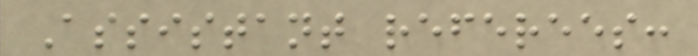Assistant referees:
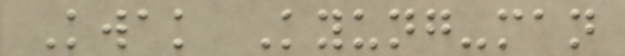Kwak Kyung-man
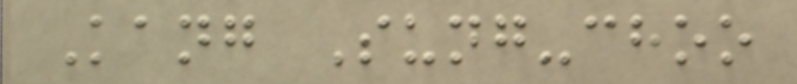Kang Sung-choo
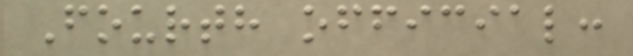Fourth official:
